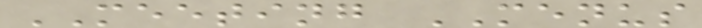MEETING MENUS
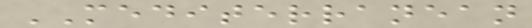MEDITERRANEAN
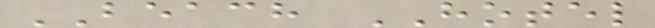BEACH HOTEL
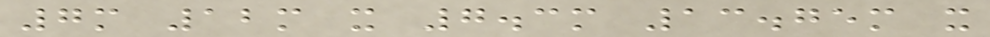7m 12m x 7.3m 13.75m x
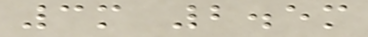3m 2.5m
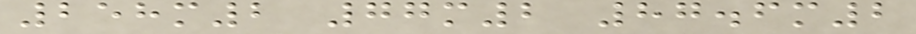258m2 77m2 87.6m2
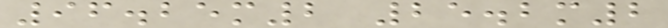96.25m2 25.2m2
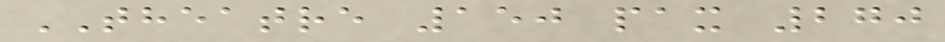THEATRE 150 pax 270
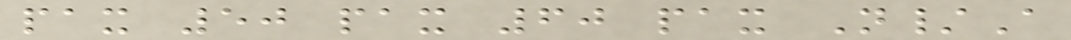pax 50 pax 60 pax N/A
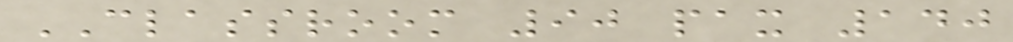CLASSROOM 90 pax 140
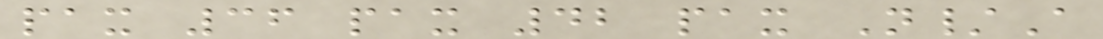pax 36 pax 42 pax N/A
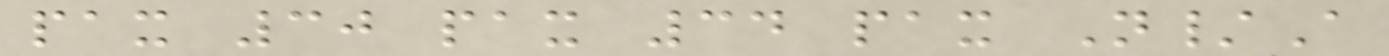pax 30 pax 34 pax N/A
